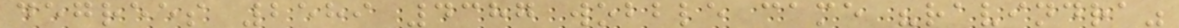degrees 2589 4387 wobble came "ravindra"
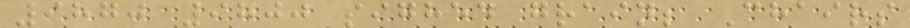9870 9800 sighed grain; Chairs
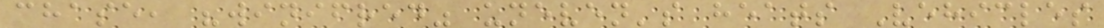chase, "winifred" uneven's heats Vehicles
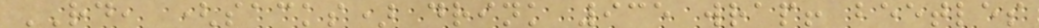RD, (sacks) drink 935 wrap! beetles
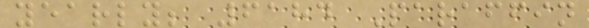yearly; 6184 Paraffin
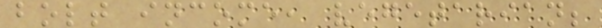bolt income, vegetarian;
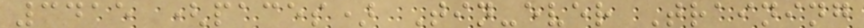3415 (paces) Tin-ever Training
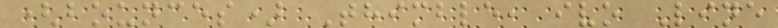(bounces) Thimble, ivo Line
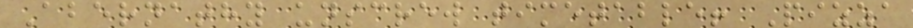Abernathy unscrew timetable! Pizza
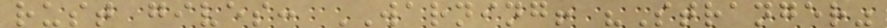rust gives: WARNING! "Stranger"
